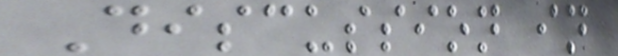Discussion in
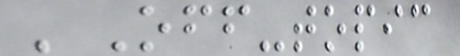'Off-topic
